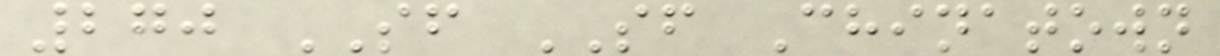270 SF SF Chinatown
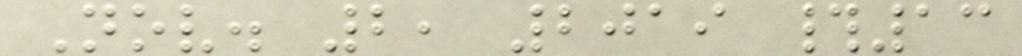Nov. 2, 2019 #13
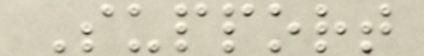Support
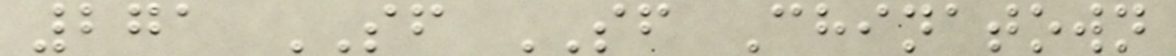271 SF SF Chinatown
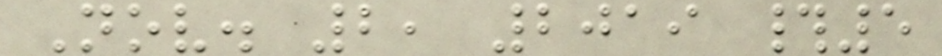Nov. 2, 2019 #5
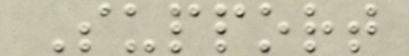Support
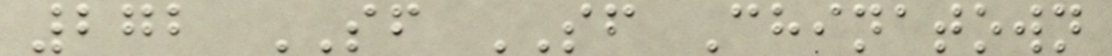272 SF SF Chinatown
